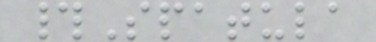#Spatula
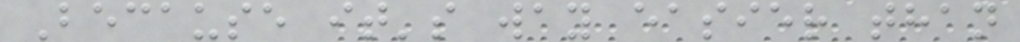Because it's way easier than
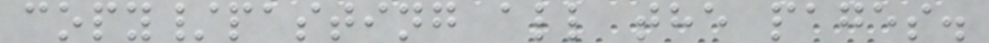copy/pasting all the pages.
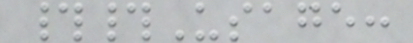##Usage:
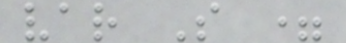var S =
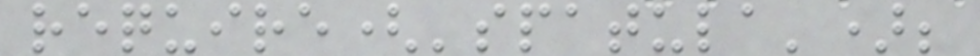require('spatula');
